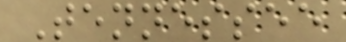Tennessee
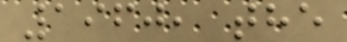1960, the
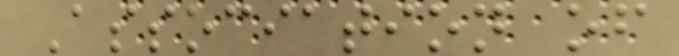Association of
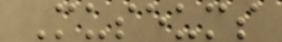Museums
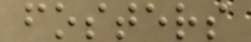fosters
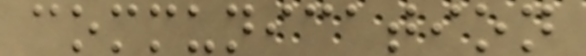communication
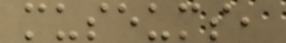museums,
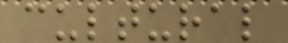cultural
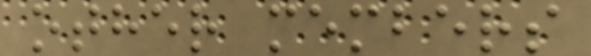other members
